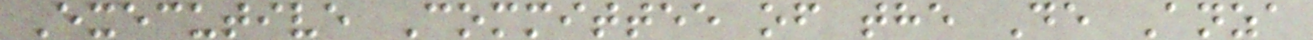Executive Committee of the De Anza
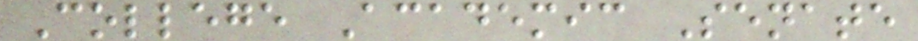College Academic Senate
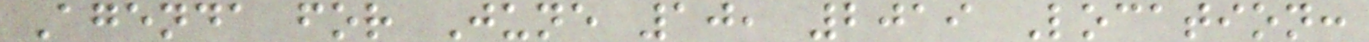Agenda for June 10, 2019 Location:
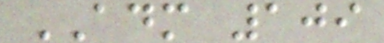ADM 109
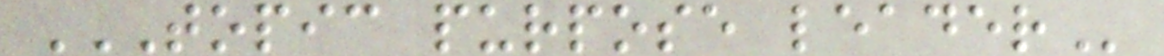TOPIC PURPOSE LEADER
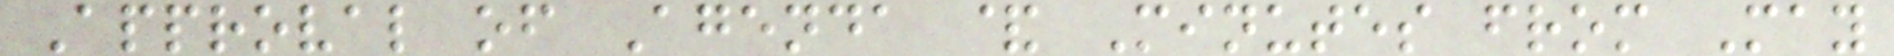Approval of Agenda & Minutes from May
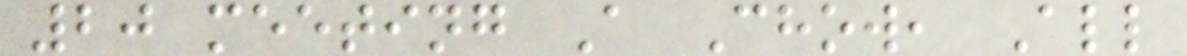20 meeting A Chow, All
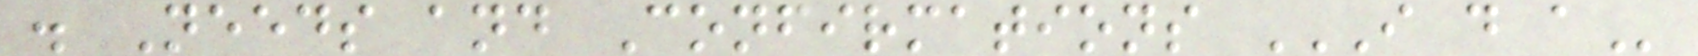. Needs and Confirmations I D A
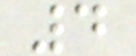4
